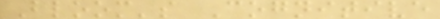Bloom's Cognitive
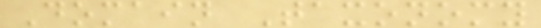Domain Taxonomy
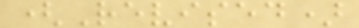(Revised)
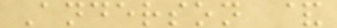Anderson &
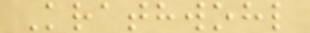Krathwohl
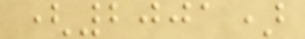(2001)
